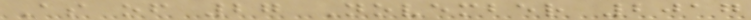As of 27 November 2017
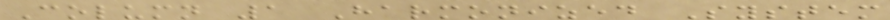Column 1 Harmonized System
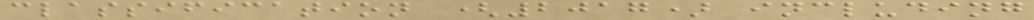classification (2017) including
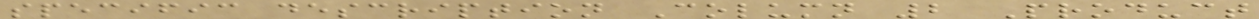specific description Column 2 Product
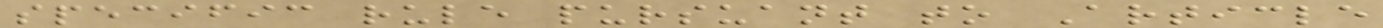specific rule pursuant to Article
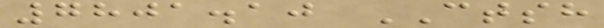7801.10 CTSH
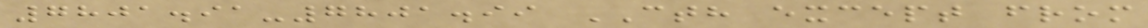7801.91-7801.99 CTH except from
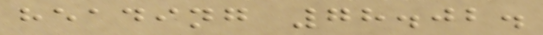heading 78.02.
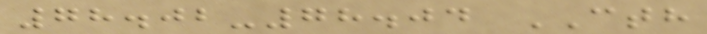78.02-78.04 CTH
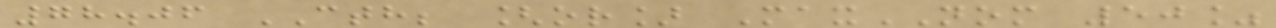78.06 CTH; [or] MaxNOM 50%
